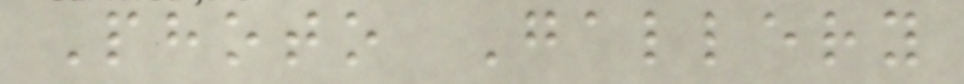Photo Gallery
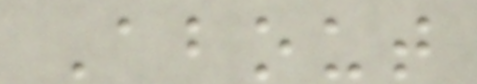About
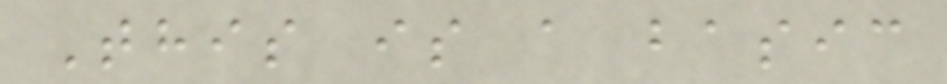This is a basic
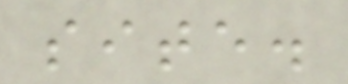site.
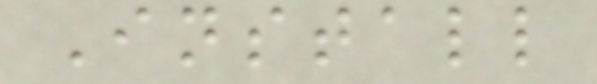Install
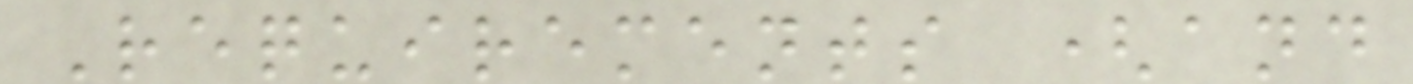Requirements (and
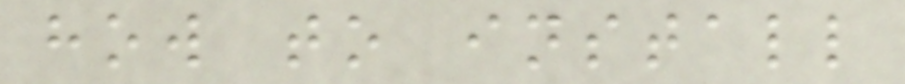how to install
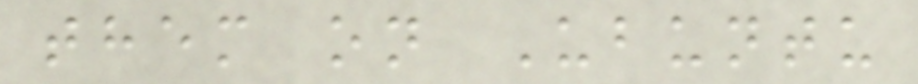them on Ubuntu
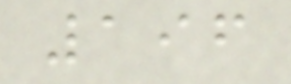196
